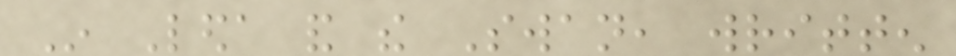In Leda and the Swan, written
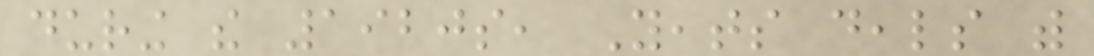during the 1920s, Yeats deals with
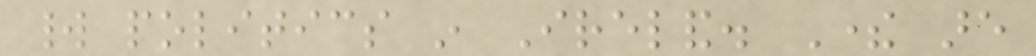world politics in Ireland. There are
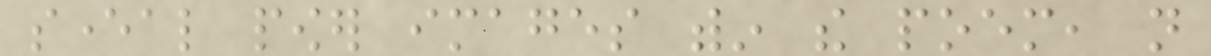several power images within the poem, not
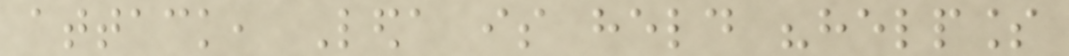attack, Leda is held "helpless
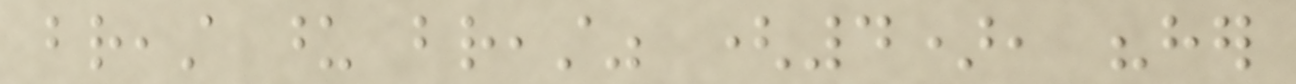breast upon breast" (4), "her
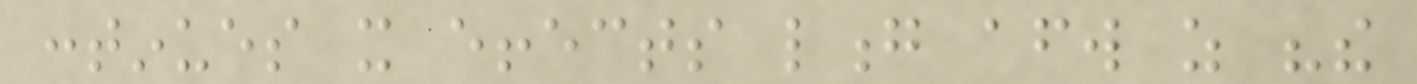continues it effects long afterward as "the
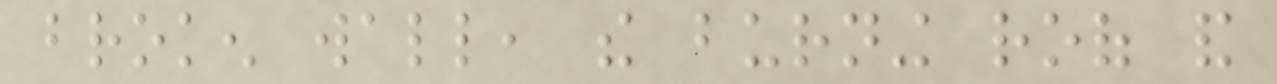broken wall, the burning roof and
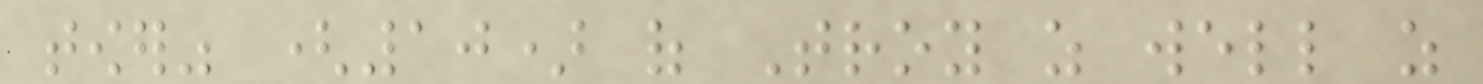tower" (10) of Troy as well as
